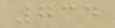734
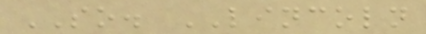SO. LINCOLN
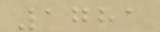1781
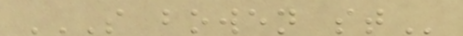S BOWEN ST
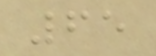65
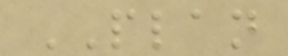PLAN
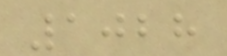1028
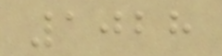1028
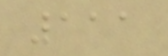111
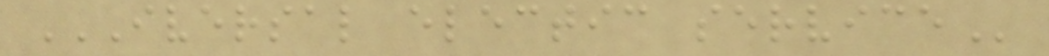IVERSAL ELECTIC SERVICE
